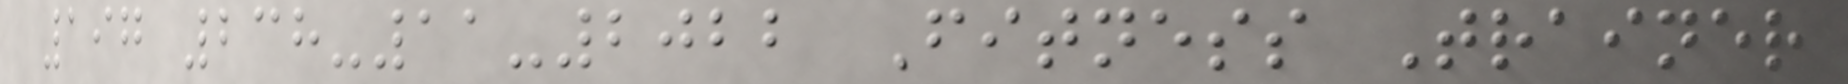197 238-11-2022 Fitness Trainer
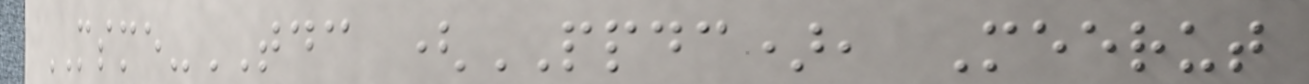MSME-TDC (PPDC), Meerut
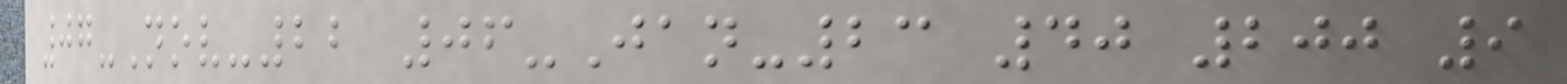07-Nov-22 06-Jan-23 40 200 9
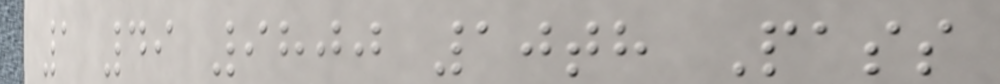1 49 9800 10th Pass
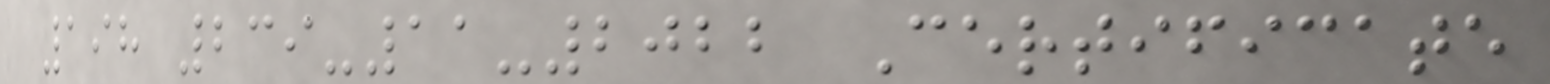198 239-11-2022 Certificate
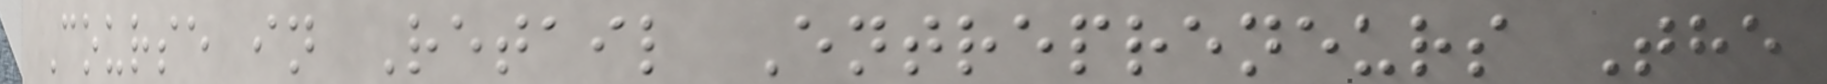Course in Retail Entrepreneurs The
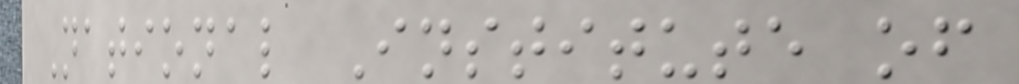National Institute of
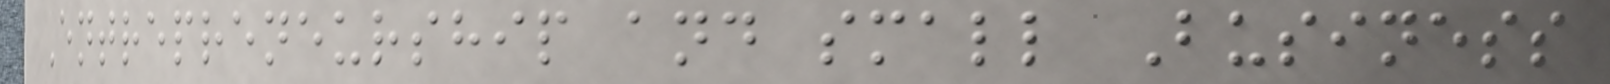Entrepreneurship and small Business
